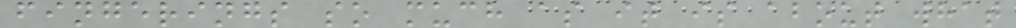fingerings so much as it is about what
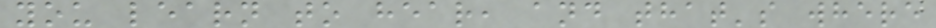you learn to hear, and that's where
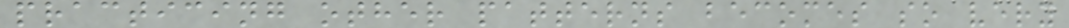practicing other patterns becomes so very
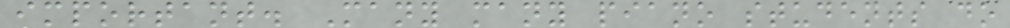important. Many many piano students do
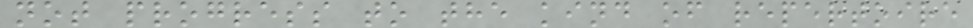not progress to the kind of repertoire
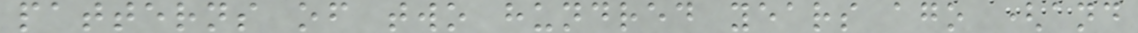patterns of two hundred years ago (and
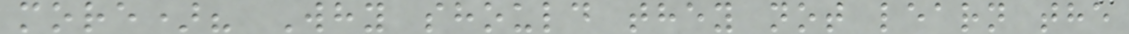more)? Why should they not learn the
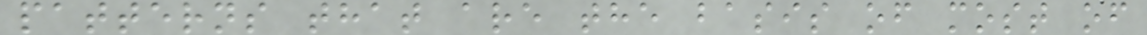patterns that are the basis of most of
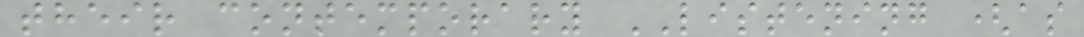their contemporary LISTENING (as
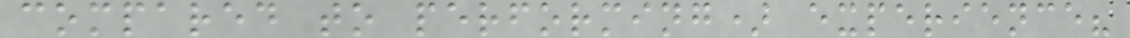compared to performing) experience?
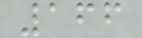166
